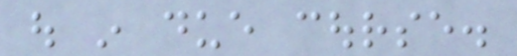out in due course.
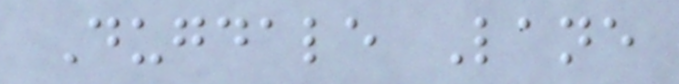Dugdale Lane
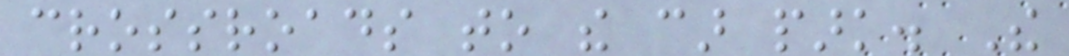crossroads to the car park. The
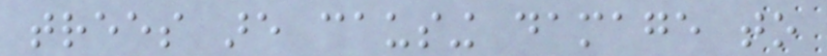trees are causing damage to
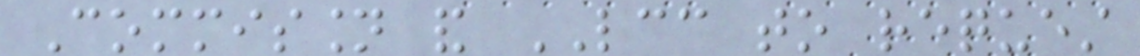Commission and LCC to request
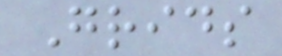Grids
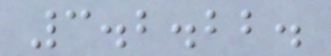3.2.22.
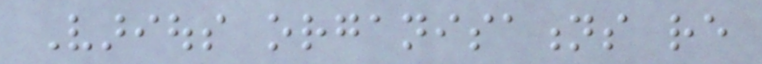Various organisations re
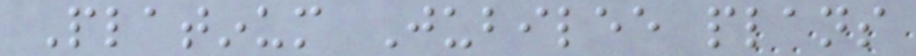Platinum Jubilee plans
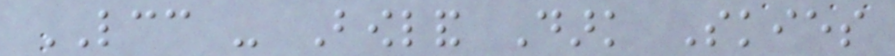LCC - Bowland Dark Skies
